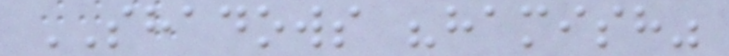SHADOWS "hamish"
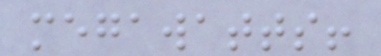megawatts!
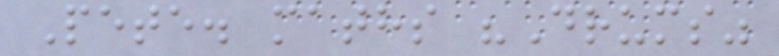Pete. maths "Drums"
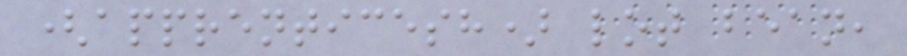(apprenticesh) lot bean,
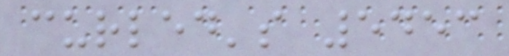curled's 5453
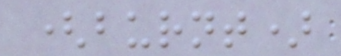(burnt)
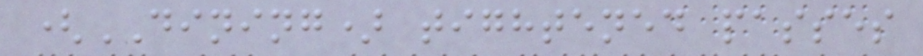(DINING) tightened passes
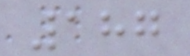187
